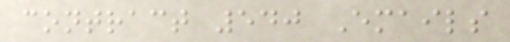contract 540 Emails
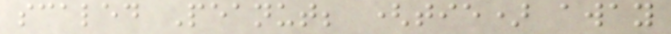scaled Peanut; (tie) away
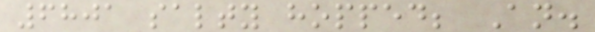6801 salty hopped; An.
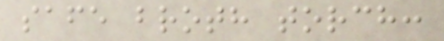safe broth torch:
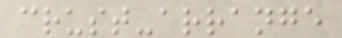crust-arrange
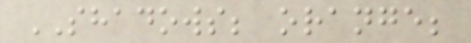SHADOWS; orange;
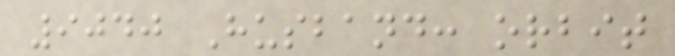9040 Husband: orbit
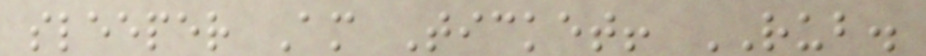sleeper Am Ticket! RUB.
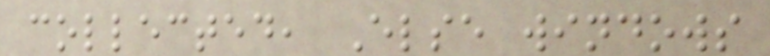collected, Else windows
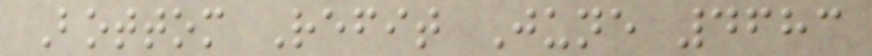Bottom Refit June 4683
